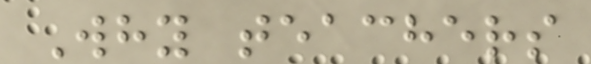Why teachers
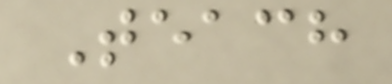Teach
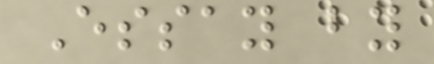Essay by
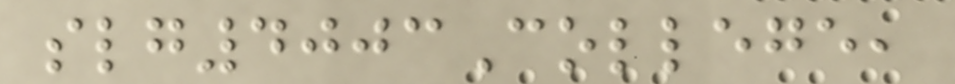slg4003College,
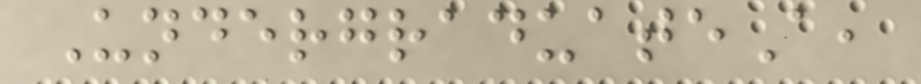UndergraduateA,
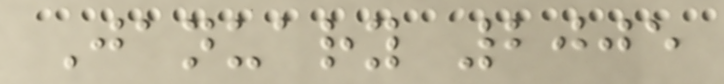January 2005
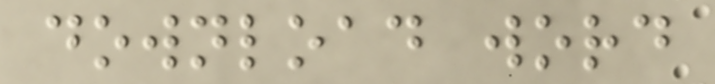download word
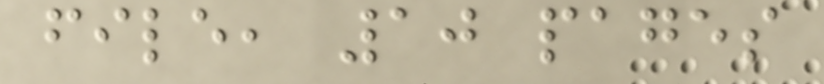file, 10 pages
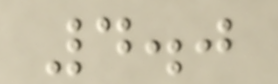4.0
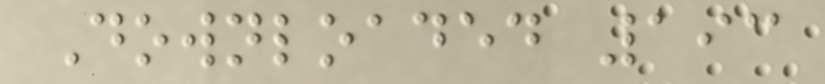Downloaded 193
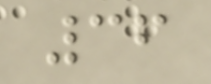36
